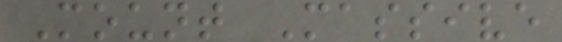Mount Massive
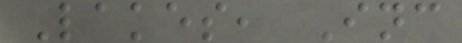Lakes, Inc
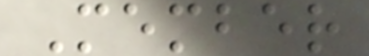Member
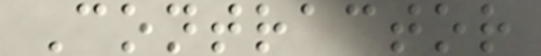Contractor
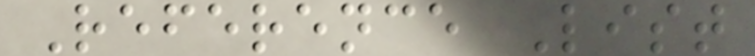Reference List
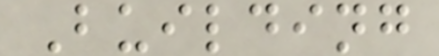Building
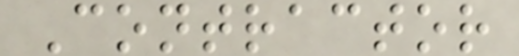Contractor
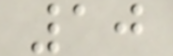10
